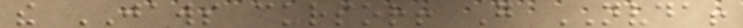the JAWS cursor! Go NVDA!
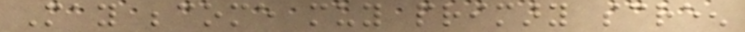May become muy primary screen
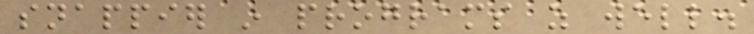snappier in programs as well.
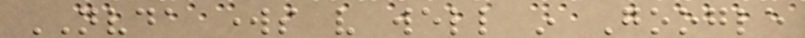NVDA works very well in Google
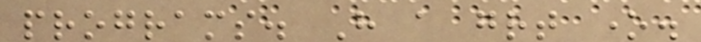programs. Have a great one.
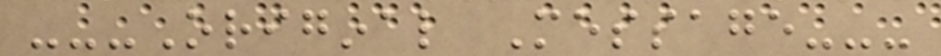---Original Message---
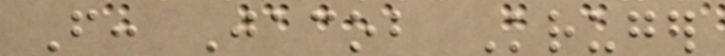From: Jacob Kruger
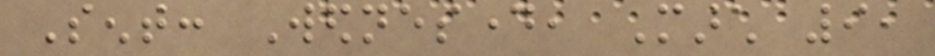Sent: Wednesday, March 9,
